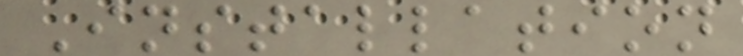Installation
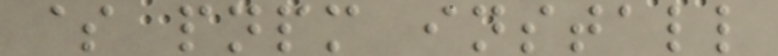$ pnpm install
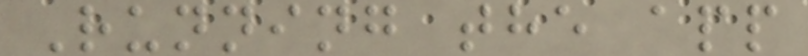Running the app
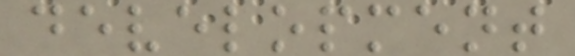development
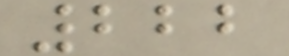222
